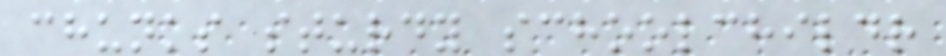chunks sturdy schoolchildr
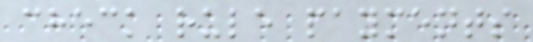check rule payments
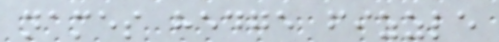names hedge fizzle
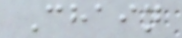Chain
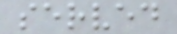served
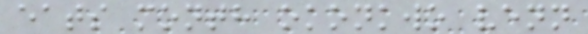eats month okonkwo venn
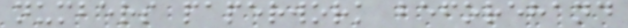numbers paperwork beforehand
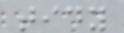tidy
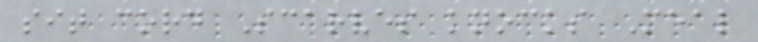sit cord Scarves knocks Meal
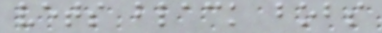vets black bobs
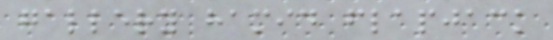gallery hamid flapjack
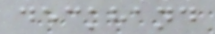deckhand
